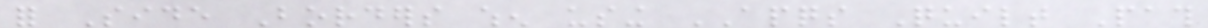for Side Borders when using APQS Quilt Path
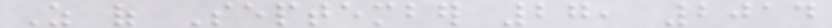As of September 27, 2014
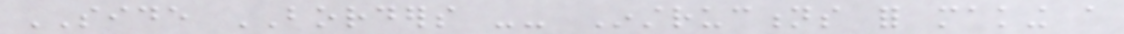SIDE BORDERS -- Instructions for making a
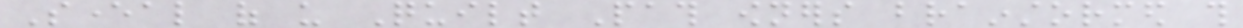Several of us Quilt Path owners brainstormed this
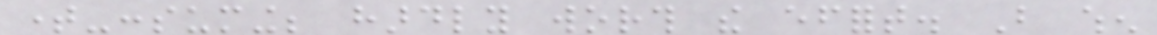time-consuming; hardly worth the effort. But when
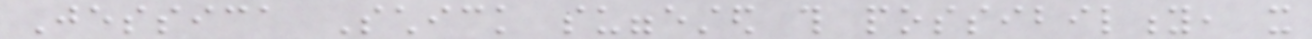Jessica Schick suggested this possibility, it
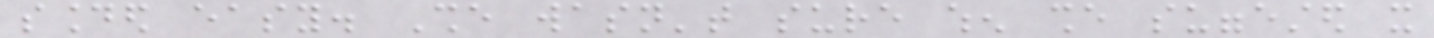sounded easy. She wasn't sure when she suggested it
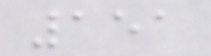151
